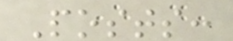Posts:
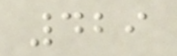429
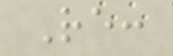Re:
